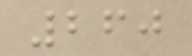260
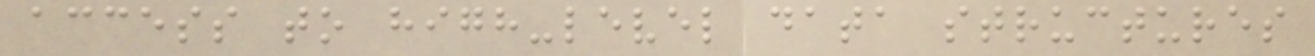access to high-level data structures
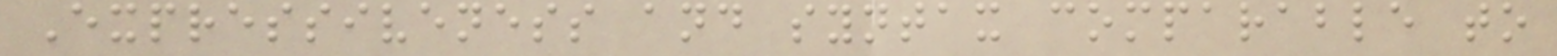Expressiveness and syntax comparable to
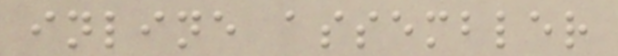inline assembler
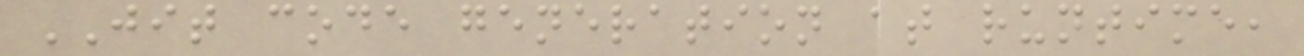JIT code generation at runtime,
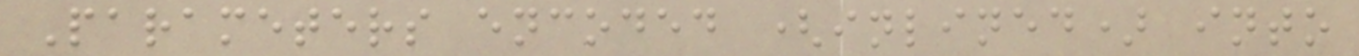Parameters encoded (inlined) into
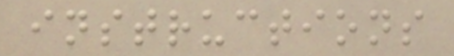instructions
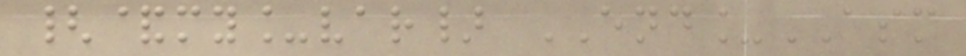{&my_var} END_ASM
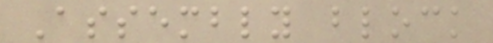Assembly block
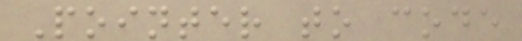Pointer to code
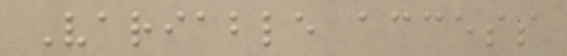Variable access
